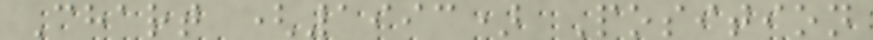Chart (1993) Position
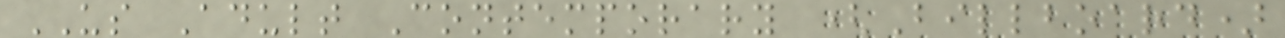US Adult Contemporary (Billboard)
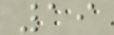19
